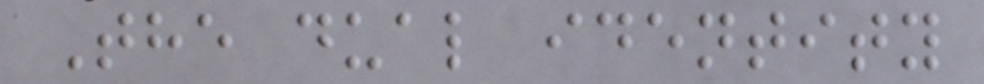The dual identity
